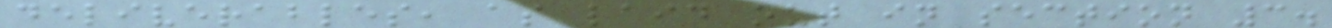deliverables, as laid out in section 3.
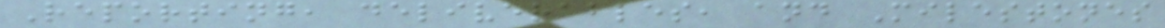Reporting, deliverables, and Milestones
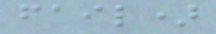fail)
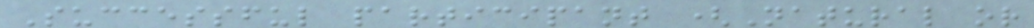Successful participant (Natural or
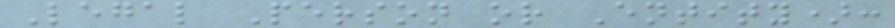Legal Person or Entity):
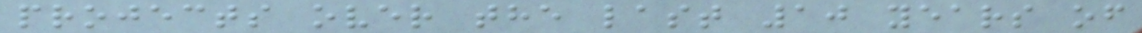projects over the last 10 years of
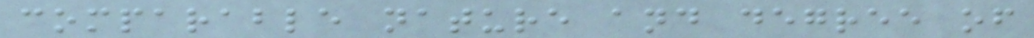comparable nature and degree of
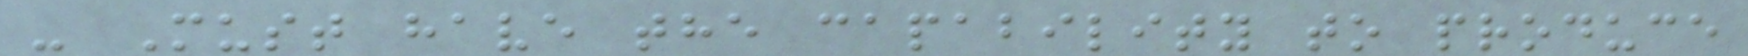- Must have the capability to produce
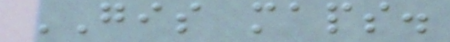GIS maps.
